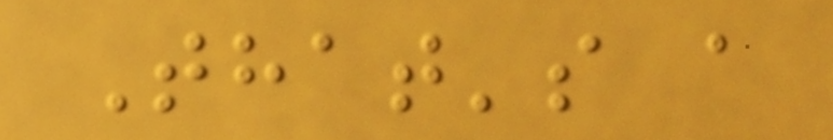That's a
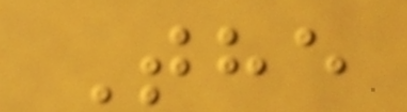The
